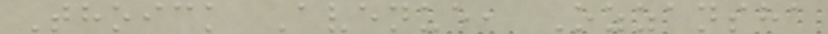Thoick Avenue, Ozzansha
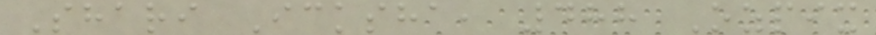Shari Icksha, 488 Ozpix
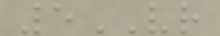5VR
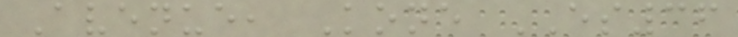Avenue, Kone ES36
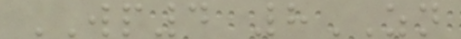WP4 8ZN
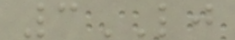3LJ
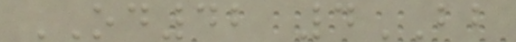OD42 4BB
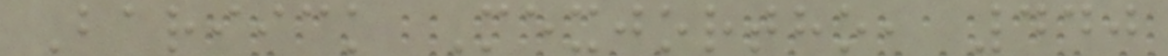Bariick Mexjortho, 440
